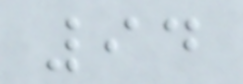94
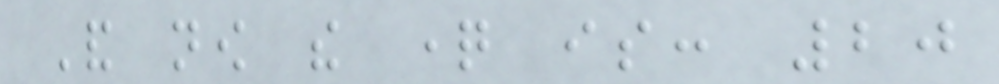And now the question is: 20
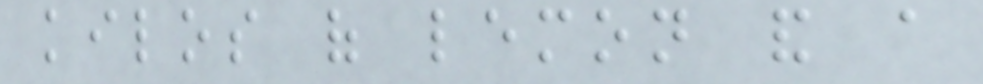kilos of lemon and a
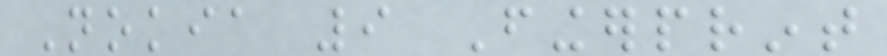Nokia 9 Fingerprint
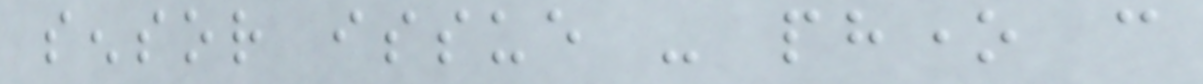sensor issue - phone can
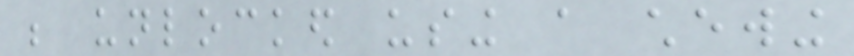be unlocked using a chewing
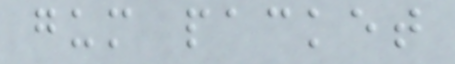gum packet
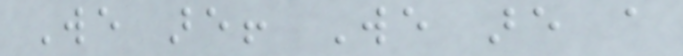We are! We are a
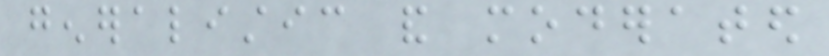generalistic and moderated
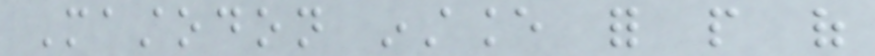Mastodon instance for people of
